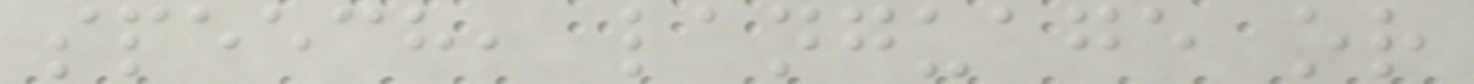speech, language or
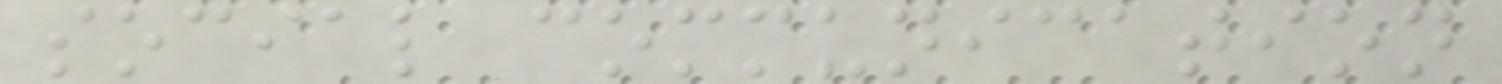social communication
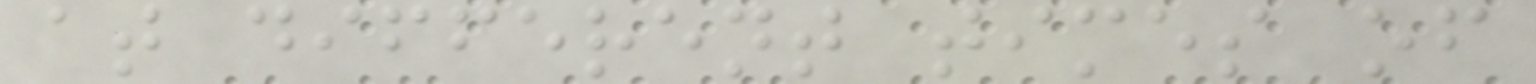at different times of
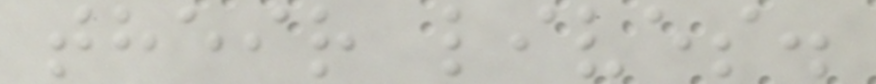their lives.
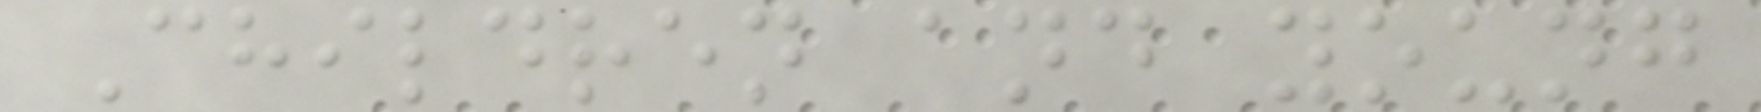Children and young
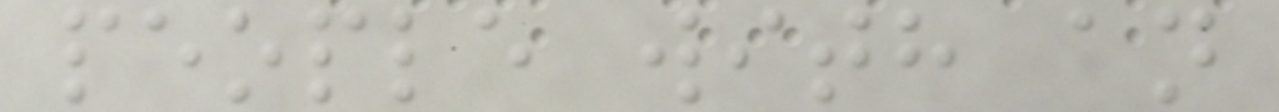people with an
